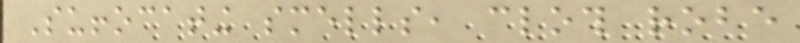Suffocating smells, cloth robe
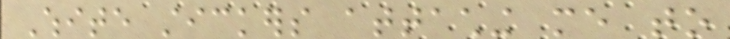White stickers attaching me to
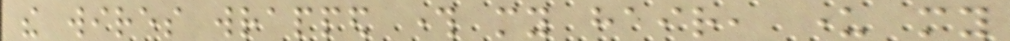the wires wrapped through my hair, under my
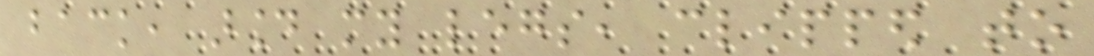back, around my legs, clipped to
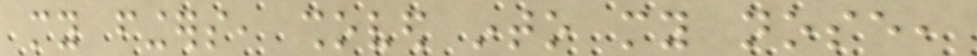my fingers, shoved into my nose,
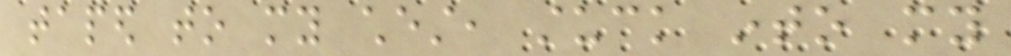taped to my chest, stuck into my
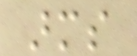arms
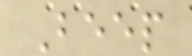Beep
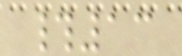#13
